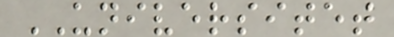UNIVERSITET
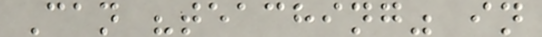Can "teaching" in
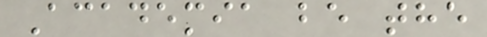Academia be the
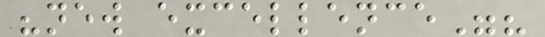"new excellence"?
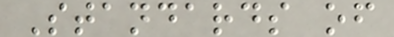Standards of
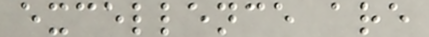excellence are
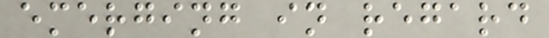emerging in regard
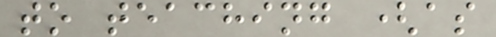to teaching (as
